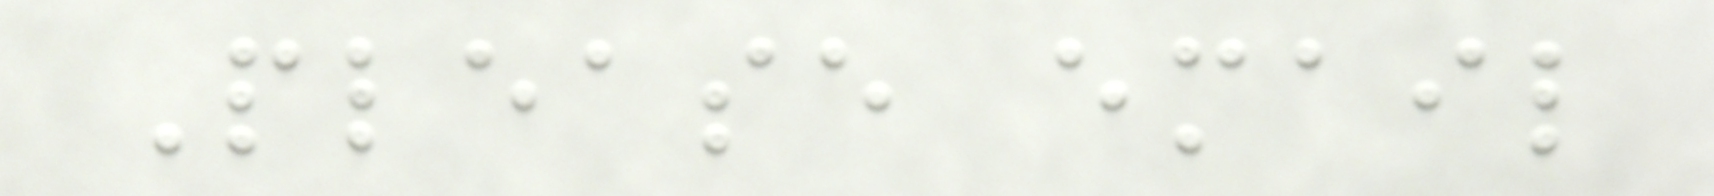Please email
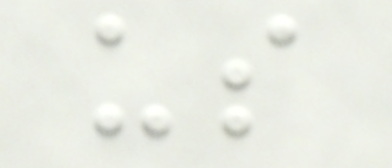us
